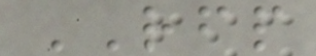RFP
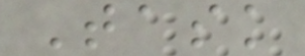Task
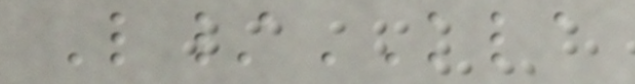L/KLA
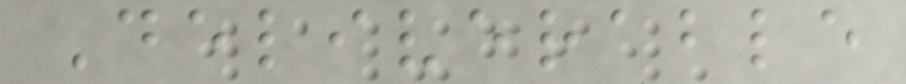Deliverable
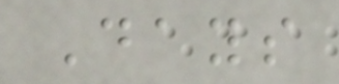Days
